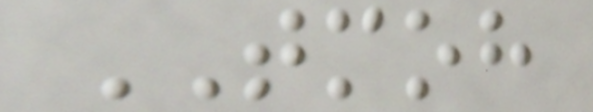TMOH
